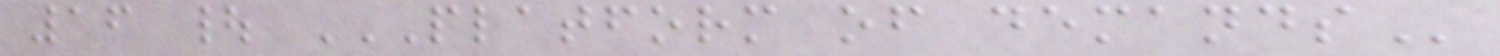16 | PLATFORM OF DEMANDS
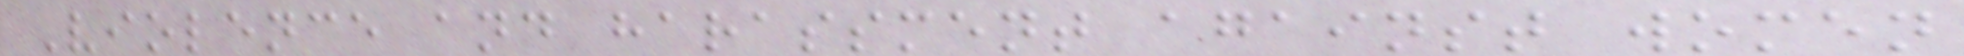Violence and harassment against women
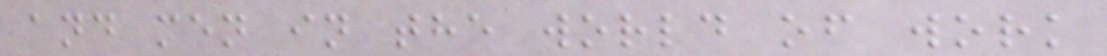and men in the world of work
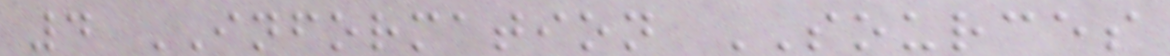4 INFORMATION SOURCES
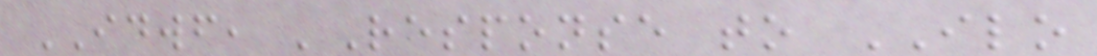IDWF, 'Response to ILO
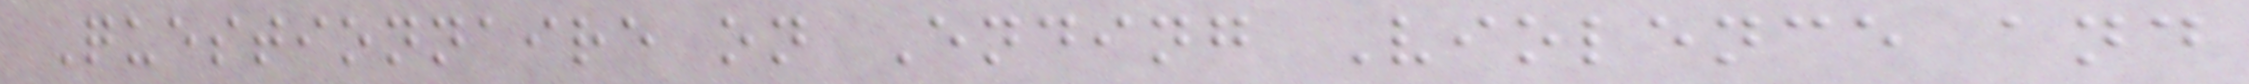Questionnaire on Ending Violence and
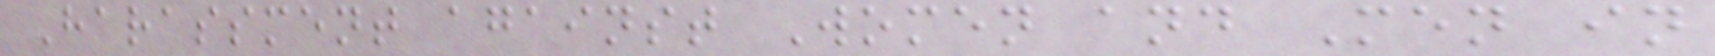Harassment against Women and Men in
